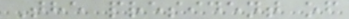The president of
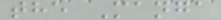the Manga
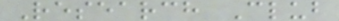Research Club
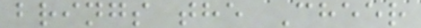brings the Cheer
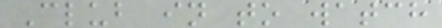Club in to watch
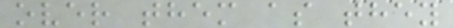over them as they
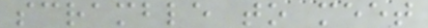scramble to meet
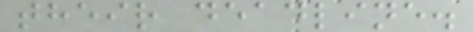their deadline.
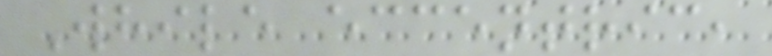While eccentric,
